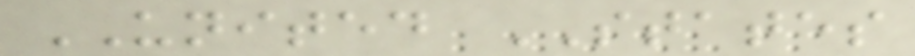UNITED STATES
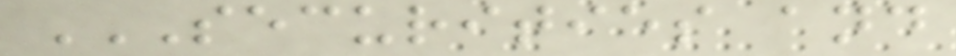SECURITIES AND
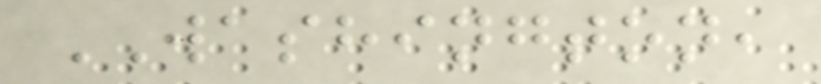WASHINGTON,
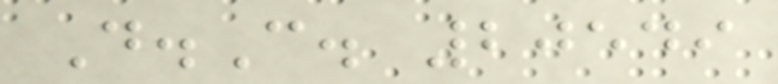D.C. 20549
